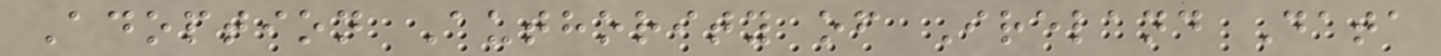Adoption Authority of Ireland Data
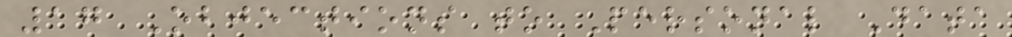17 Objections to Personal Data
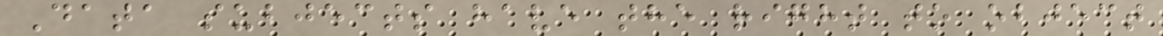Data subjects have the right to object
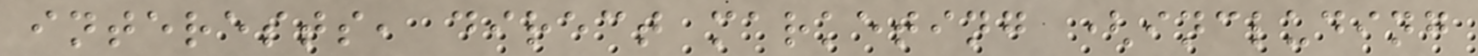interests, direct marketing (including
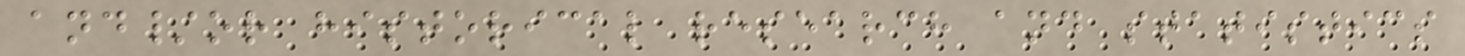and/or historical research and statistics
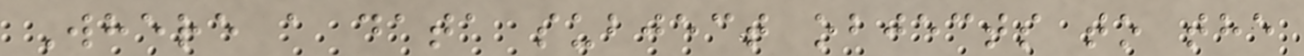Where a data subject objects to the
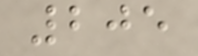205
